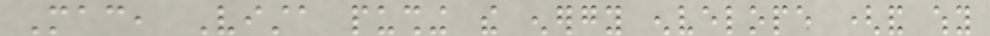Mac, Vista pushing the energy envelope (and why
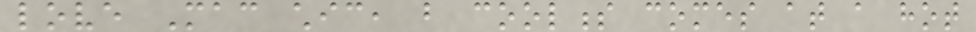love Mac chic, but coolness comes at a hot
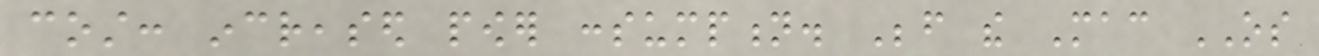cost: increased power consumption. Before the Mac OS
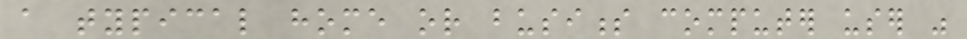a typical home or business computer user was
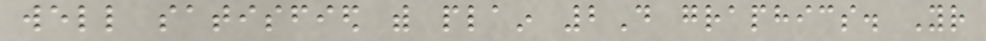well satisfied with plain 2D graphics. Your
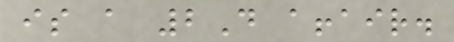is a 2D affair.
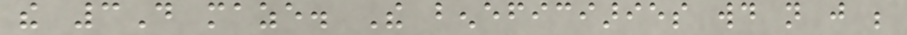the 3D maze. The beneficiaries would not just be
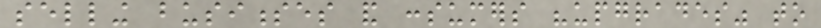selling businesses and consumers "upgrades" to
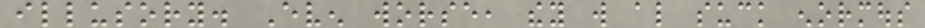illusory. Even worse, they will also suck enormous
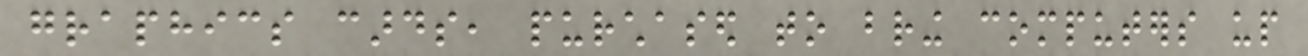graphics cards, purchased to bring computers up
